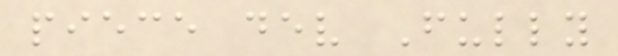piece dev Fully
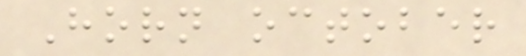Horn october
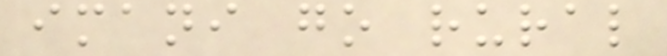imani go rural
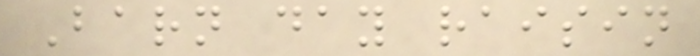Barn day raisin
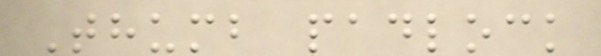Thumb padlock
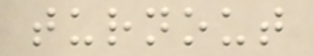turnout
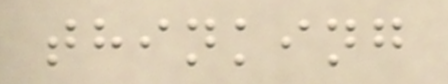thinking
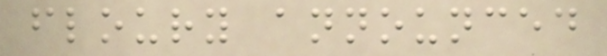floury announced
